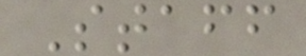Staff
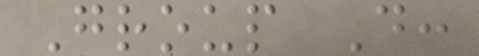Group D:
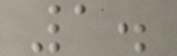1.
